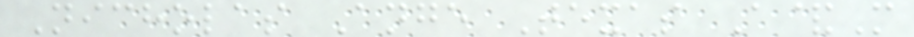Nicholas Ange Texas A&M
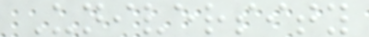University
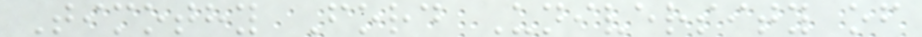Timothy Ford University of
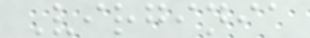Virginia
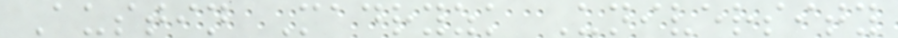Austin Madryzk University
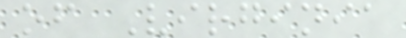of Virginia
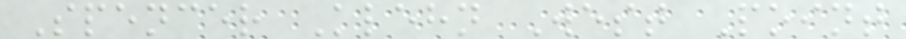Spencer Klehn West Point
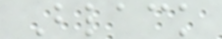Black
